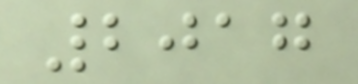2017
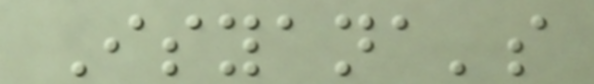Isyana's
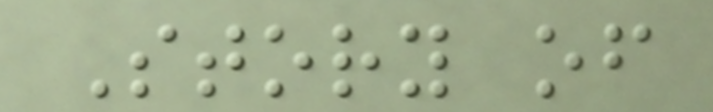Story of
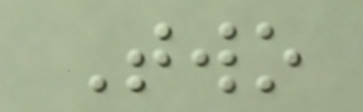Two
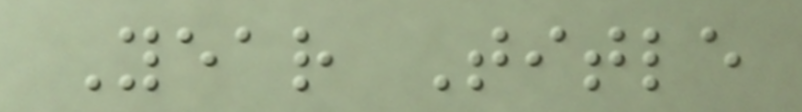Year Title
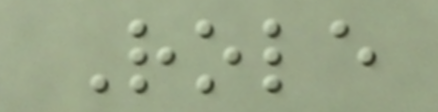Role
